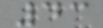43
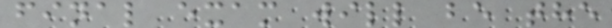final exam will be the
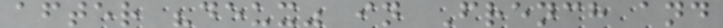after "deux" in French and
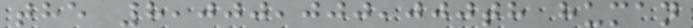the 8,000,000,000th human
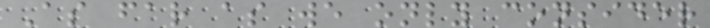As far as we only consider
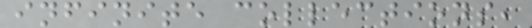infinite collections,
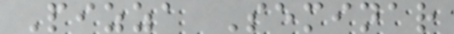Pizza Seminar
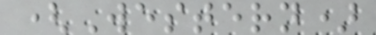(Western)
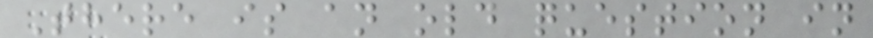There is an old question in
